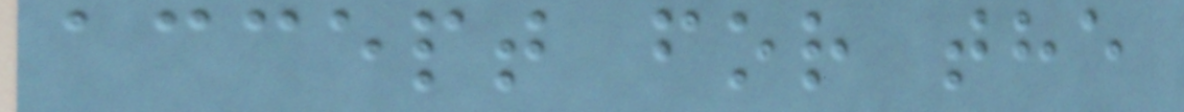accept for the
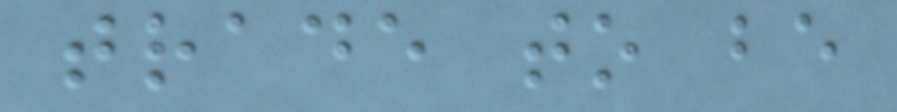trade to be
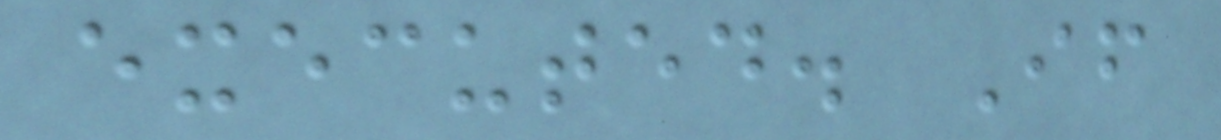executed. If
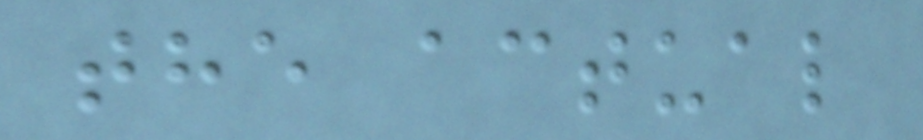the actual
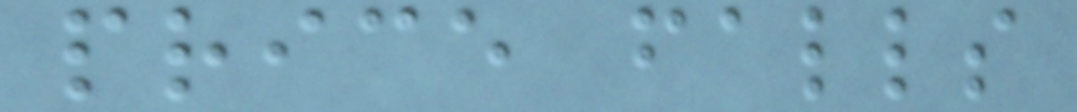price falls
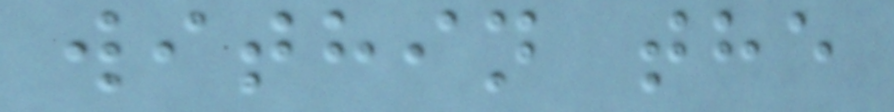within the
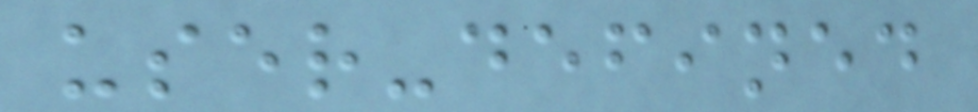user-defined
